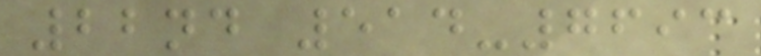22nd 514-7693
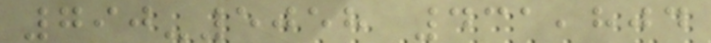790-5058 431,804
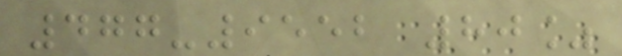477-9552 80%
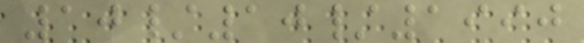10/10/1990
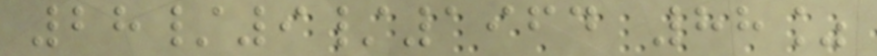28/9/1964 88%
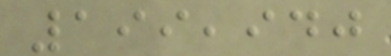199,940
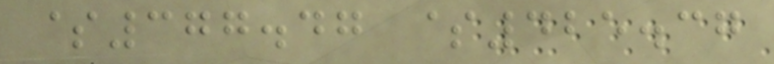$377.47 $425.37
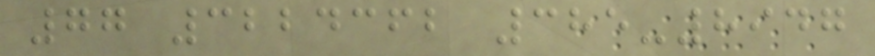77 3224362 385-8947
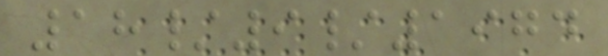18/9/1974
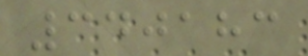340183
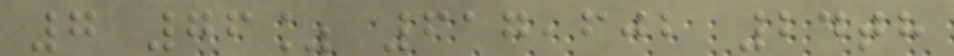7 76% 617,602 24th
